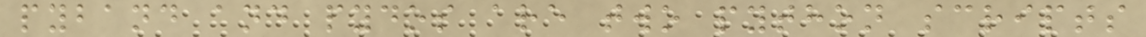pyband and pydos are two python scripts
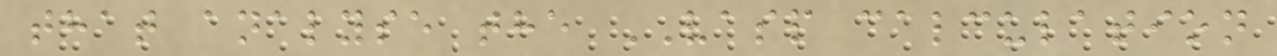that analyse the VASP calculation
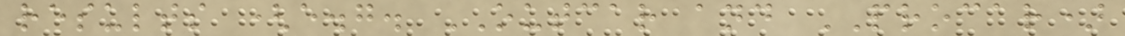results (e.g. OUTCAR and PROCAR)
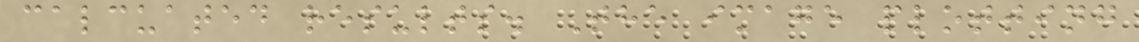calcuated results. The image plotting
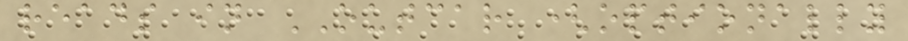reads in OUTCAR (optionally
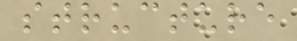structure
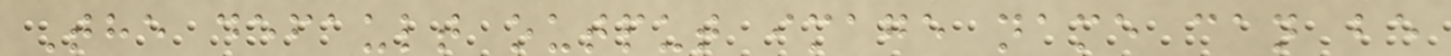The default output image name can be
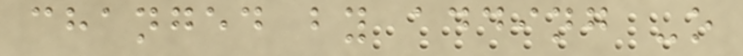changed by adding -o
